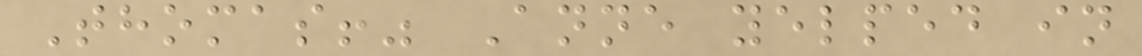Thomas!" Anne yelped in
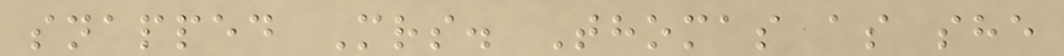snapped Mrs. Thomas as she
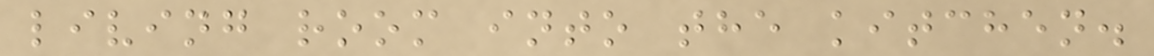living room into the kitchen.
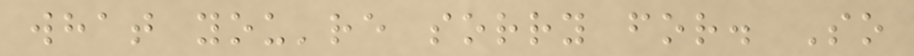what you're sorry for. So
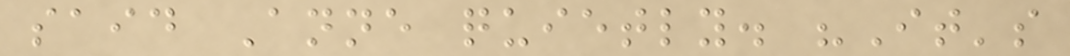said Anne quietly. "It's
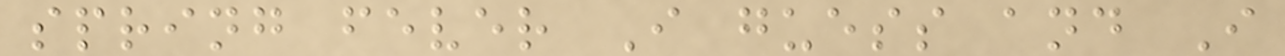spring fever I guess and I
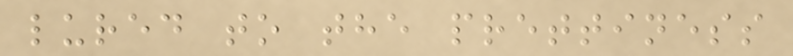lured to the prettiness
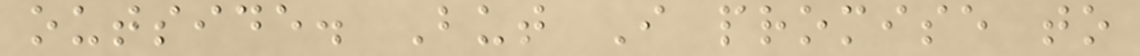outside. But I promise to
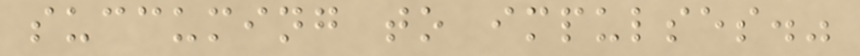succuming to impulses."
